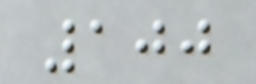100
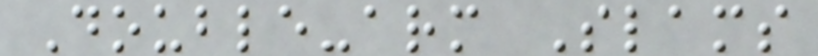Double-arm Slams
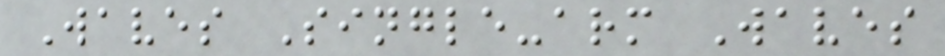Waves Single-arm Waves
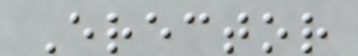Erector
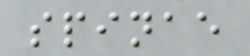spinae
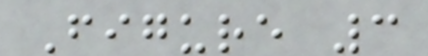Figure 3
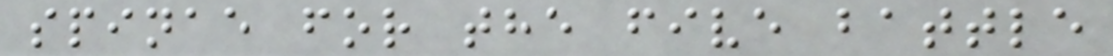spinae for the five battle
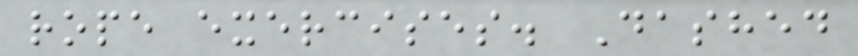rope exercises. Dashed
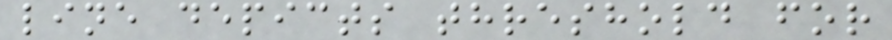line depicts threshold for
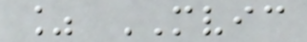% MVIC
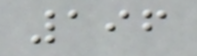196
